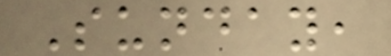Sunday,
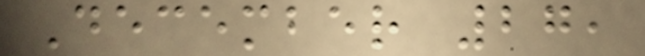December 27,
